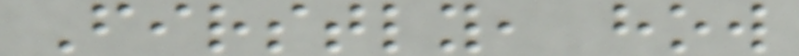Firstly, how
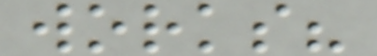works?
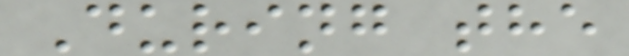During the
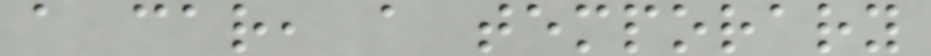a car, a temporary
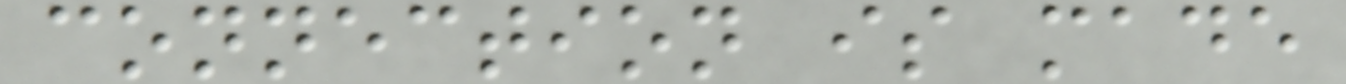connection is made
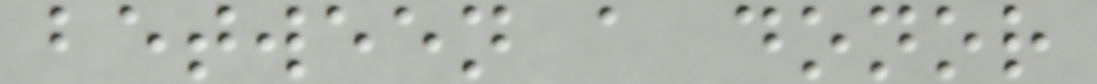between a donor
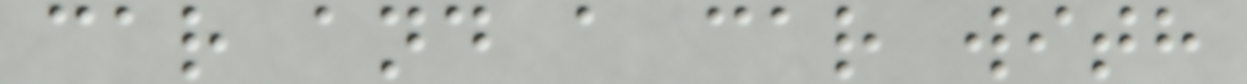car and a car with
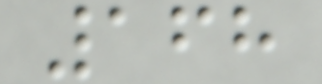168
